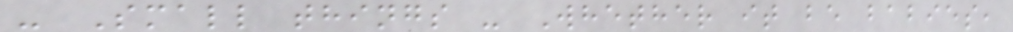- Small things - Whether it be babies,
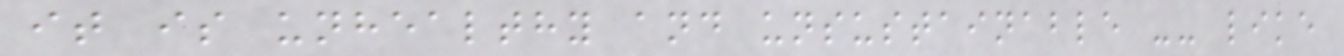it is unhealthy and unsustainable -- like
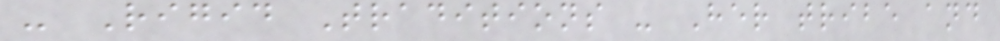- Rigid Traditions - Her tribe and
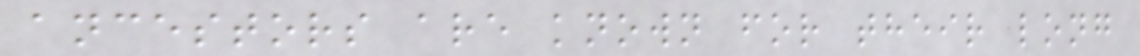ancestors are known for their long
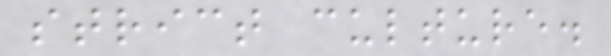strict culture.
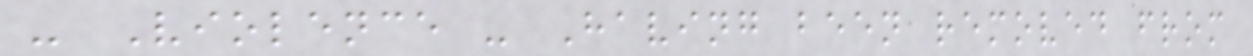- Violence - Having been removed from
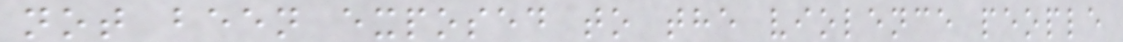not been exposed to the violence people
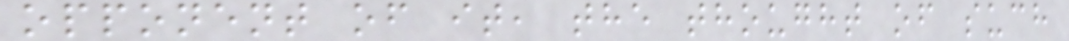opponent of it, the thought of such
